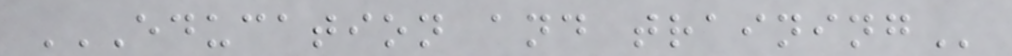EDUCATION AND TRAINING
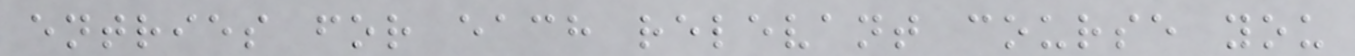entries for each relevant course you
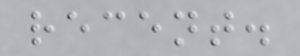recent.
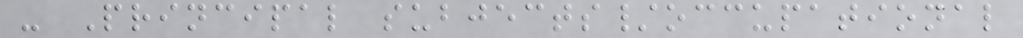- Principal subjects/occupational
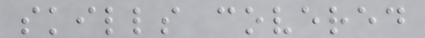skills covered
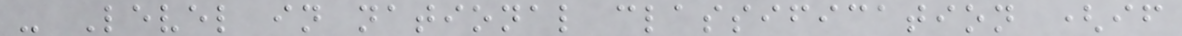- Level in national classification (if
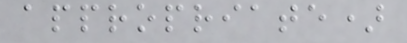appropriate)
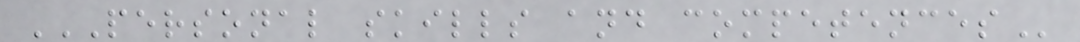PERSONAL SKILLS AND COMPETENCES
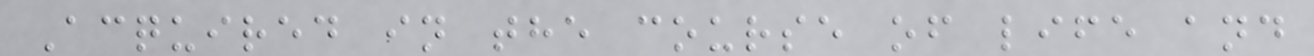Acquired in the course of life and
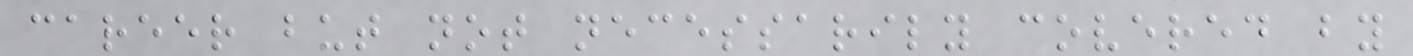career but not necessarily covered by
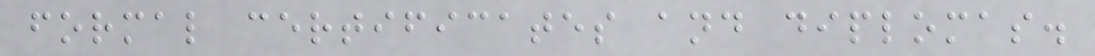formal certificates and diplomas.
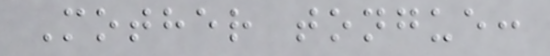Mother tongue:
